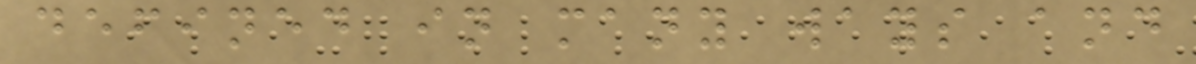defined in many ways and
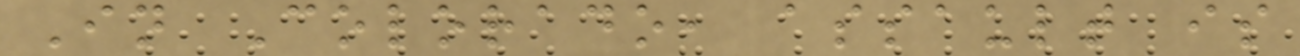In Colorado, assault is
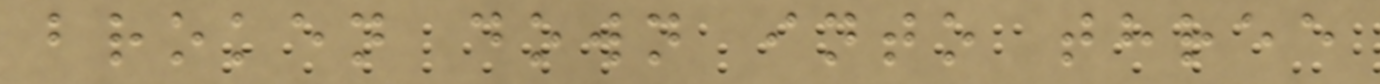broken down into three
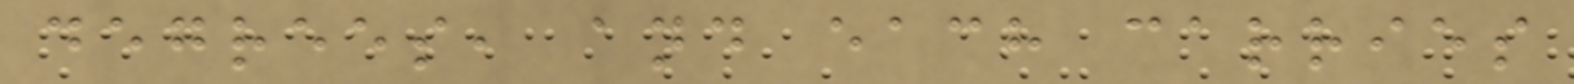degrees, and each carries
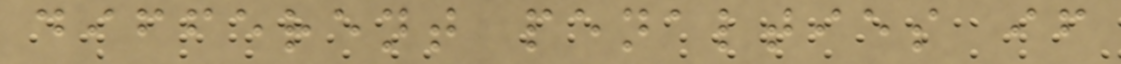different penalties if
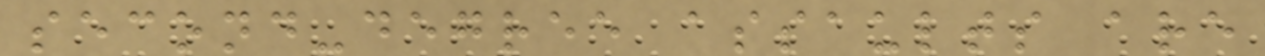second-degree assaults are
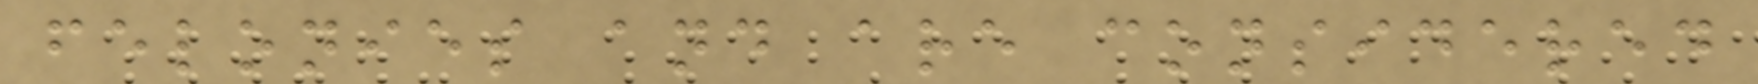felonies and are considered
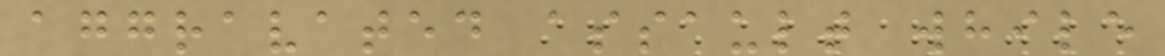aggravated assault while
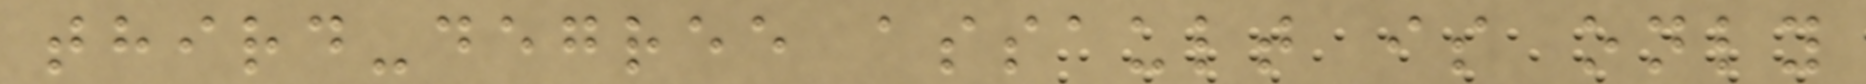third-degree assault is only
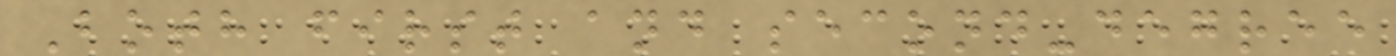Both first and second-degree
